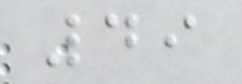49
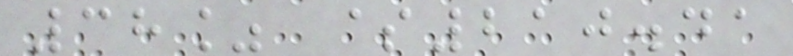38% $210.41
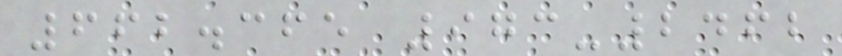662.365 973-2462
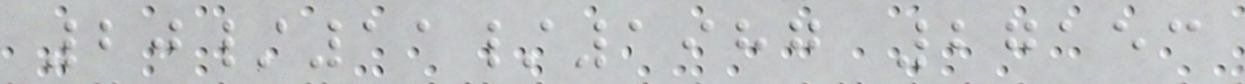20/11/1987 27153
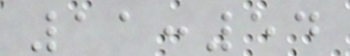11:54
